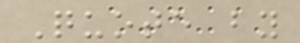Quote by
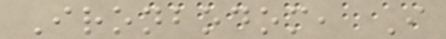Ironbodom, I
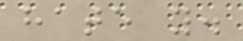hate you.
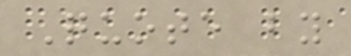Quote by
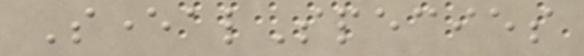SeveralSpecies
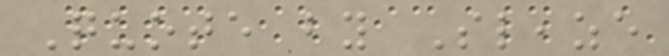Quote by Sleaze
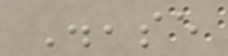Disease
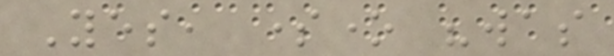Yes, someone "was
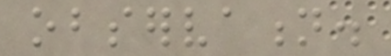observation.
